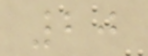20
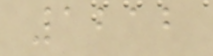1212
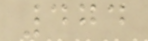474
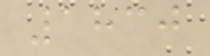1830
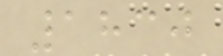1830
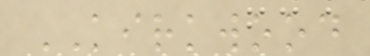KIRKWOOD
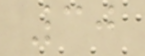30
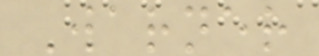Warner
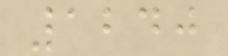1240
